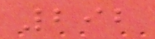292
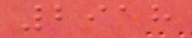2918
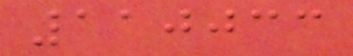110033
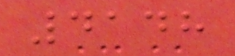4148
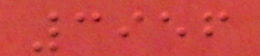3956
